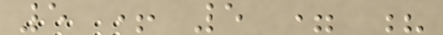5 + 5 = ?
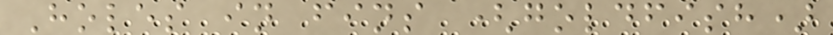Holes in fins (goldfish)
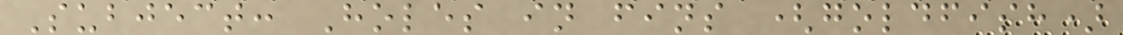Subject: Holes in fins (goldfish)
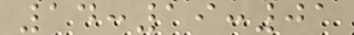14:19:01
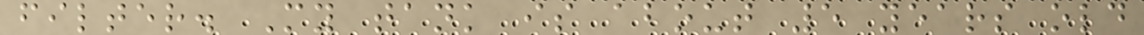filter. My tank is about 5 years old
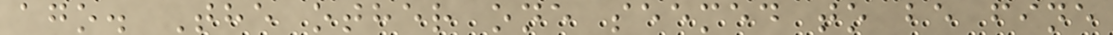ago. The other one seemed to be fine
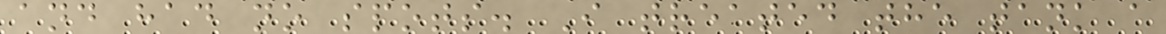and had no spots. I treated the tank a
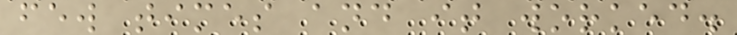few times and it worked.
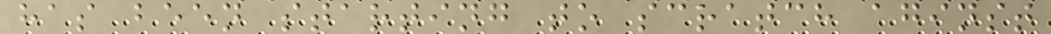has been starting to scratch aginst
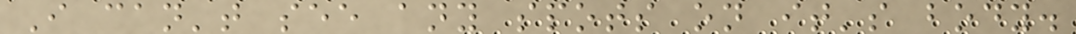I can't see any spots on it's body.
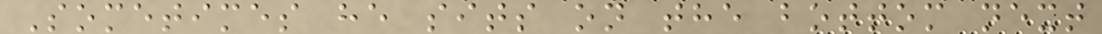Sometimes he sits on the bottom next
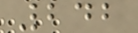242
